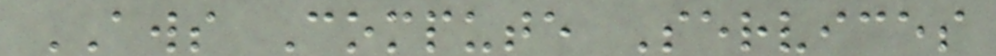AWS Compute Services
